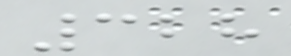328
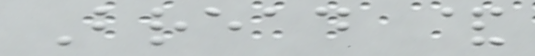Bread &
